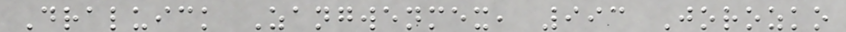Draluick Zangwenmex, 993 Jorozko
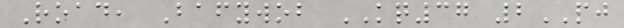Road, Bafywob KQ37 2PJ
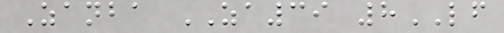Zanba ZA39 8LF
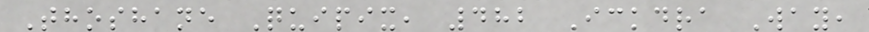Thoshane Quipix, 482 Ickdra Way,
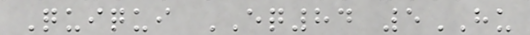Quiqui EQ84 5HU
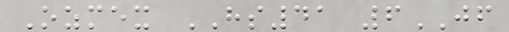Ozmex HS41 6JF
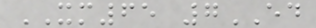XM65 7ED
